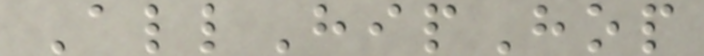AllHipHop
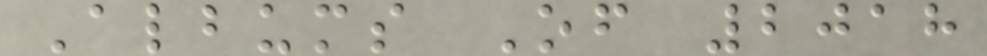Albums Of 2018
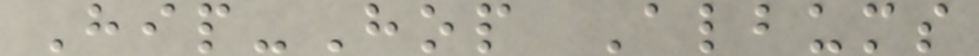Hip-Hop Albums
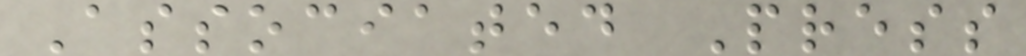Associated Press
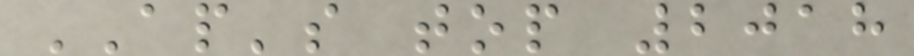AP's top 2018
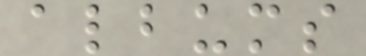albums
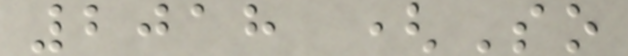2018 (So
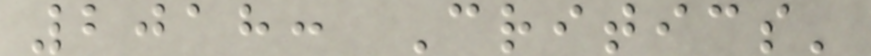2018: Critics'
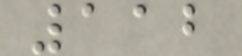112
